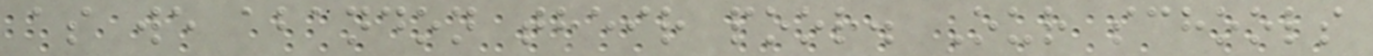as we abandon their poor. Our schools
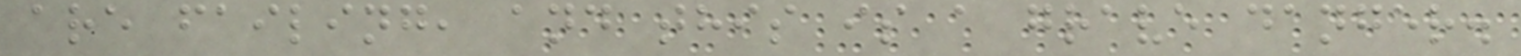are failing, and this is a grave danger.
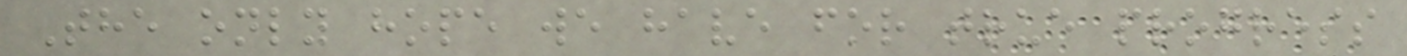The only hope we have for true progress
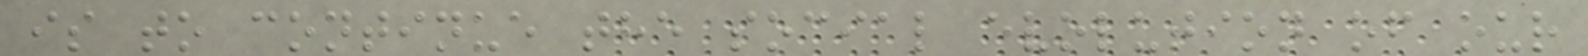is to continue the social evolution of our
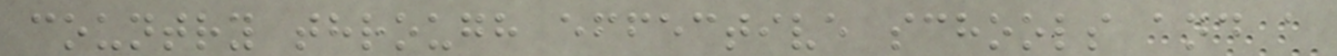country through effective schools and a
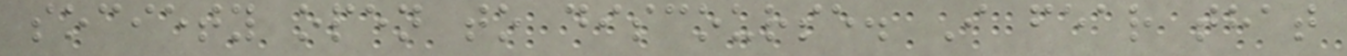society open to discourse. I fear that
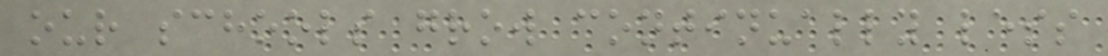our schools grow continually less
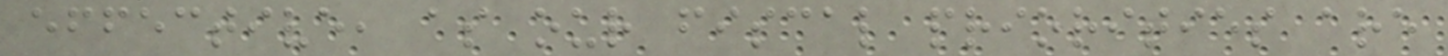effective, as our fiscal priorities are
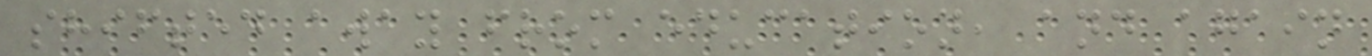shifted away from education, and again
